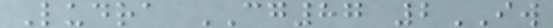Ludra CG87 2IW
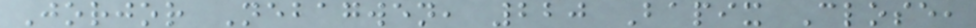Jorjor Nebagwen, 220 Bapix Close,
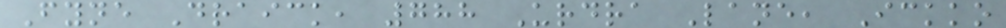Fyne Draick, 788 Urdra Lane, Ickko
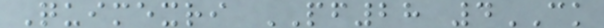Quimexri PF28 4CK
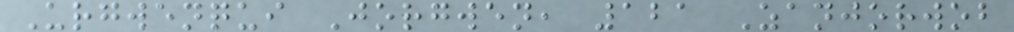Urgwenqui Jorgwen, 121 Zanjorwob
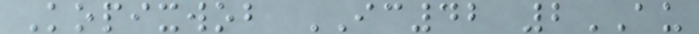Kopixwob IC42 2AU
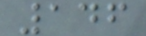146
